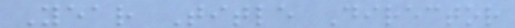Year Title Director
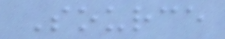Source
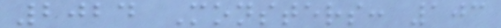2024 Monsters: 103
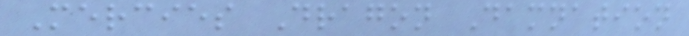Mercies Dragon Damnation
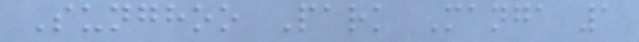Sunghoo Park Manga 1
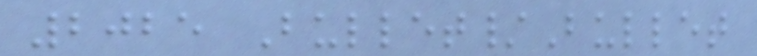2025 Bullet/Bullet
